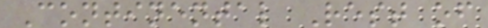Continental Rest of
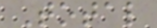Total
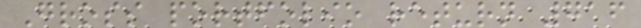Gross portfolio return 716
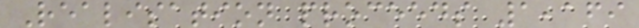Realisation proceeds 1,169
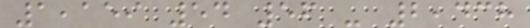1,159 54 56 - 2,438
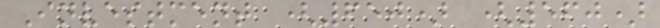Investment (650) (560)
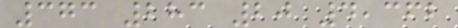373 283 20 4,362
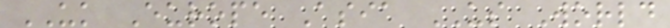UK Europe Asia US World
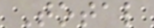Total
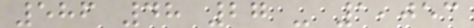586 48 27 - 1,053
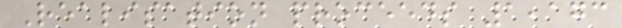Realisation proceeds 1,173
